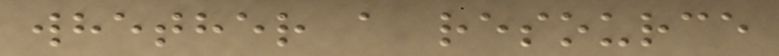whether a resource
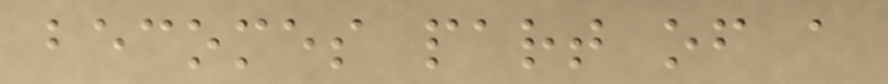becomes part of a
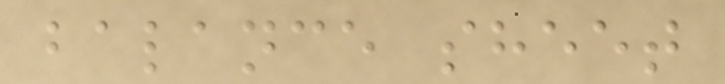balance sheet
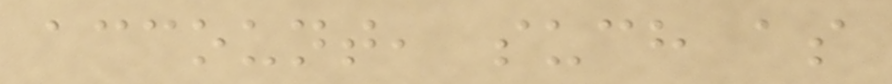account, such as
